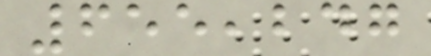655,247
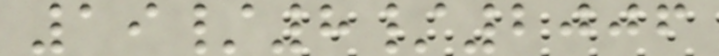19/8/2006
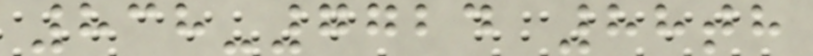838-7724 88th
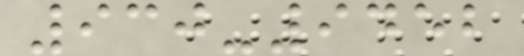930-9452
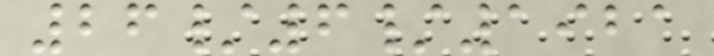26/6/1921
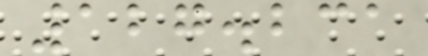127.231
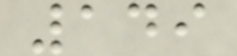149
